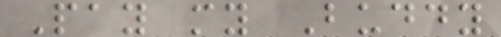Pay my Buddy
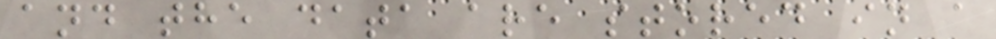and the data are stored in a
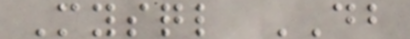Mysql DB
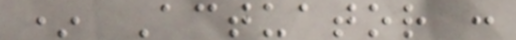* Actuator :
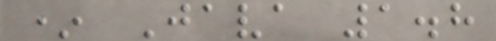* Java 1.8
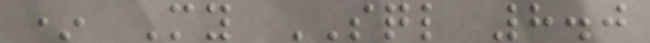* My SQL 8.0
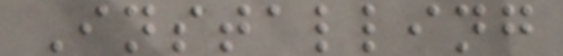Installing
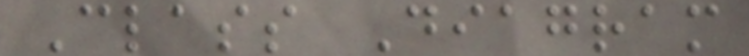Class Diagram
